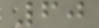60
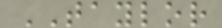TAYLOR
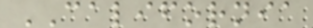CALIFORNIA
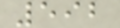592
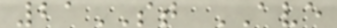21ST AVE
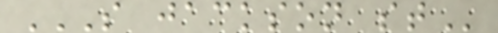S JACKSON ST
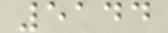5144
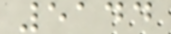5144
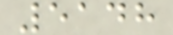5148
